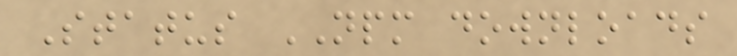Status NPM downloads
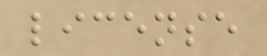license
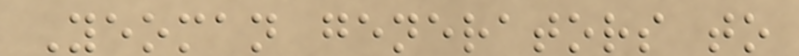Yeoman generators to
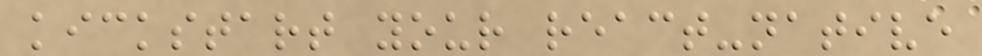kickstart your react-native
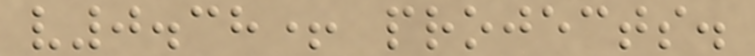v0.38+ projects.
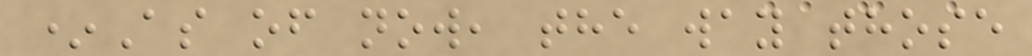*As of now, the way those
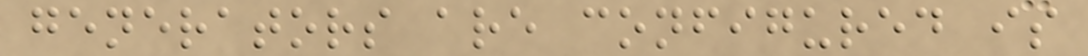generators are configured is
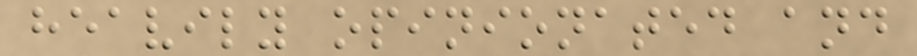heavily opinionated and
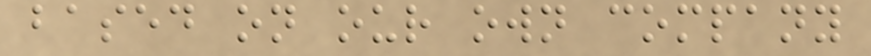based on our own company
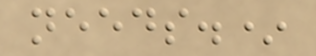needs.*
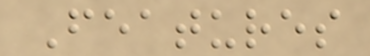Features
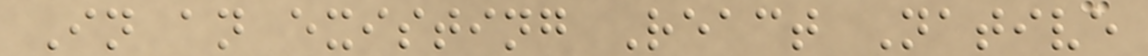In an existing React Native
